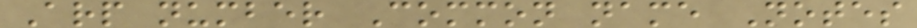Arp number Common name Notes
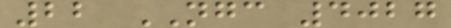22 NGC 4027
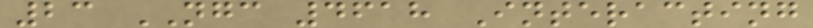23 NGC 4618 Interacting
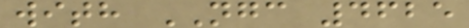with NGC 4625
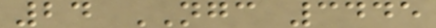24 NGC 3445
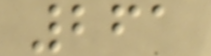261
